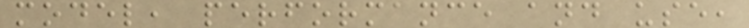model, performance and use,
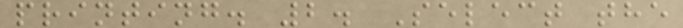printing. 2. Select the
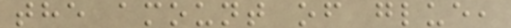the amount of glue,
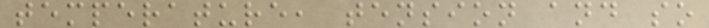temperature, tension and so
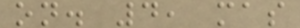on. 4, mas
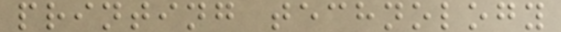printing technology
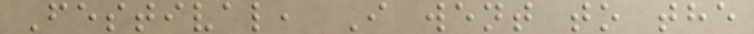Festival, I went to the
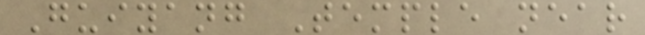Guiyang Temple near
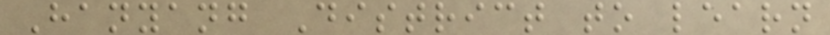Hanyang District to learn
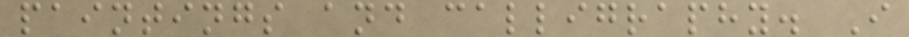paintings and calligraphy. I
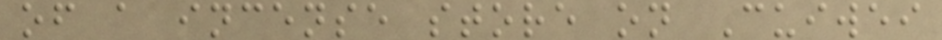of a incense store on Cuiwei
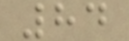84
